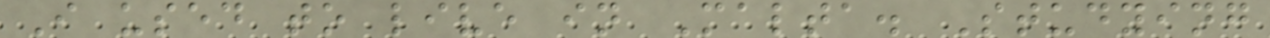I used to live in Malta. Studying
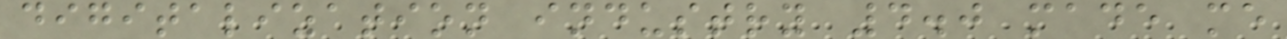digitalization industry 4.0 made me
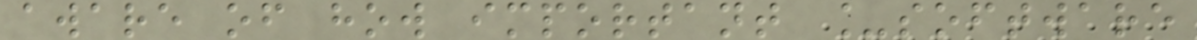aware of how important _software
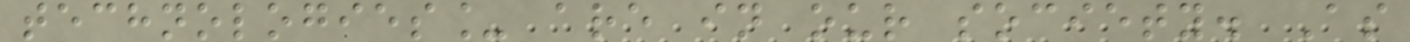technologies_ are in our society. As
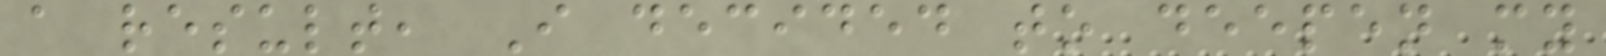a result, I decided to deepen my
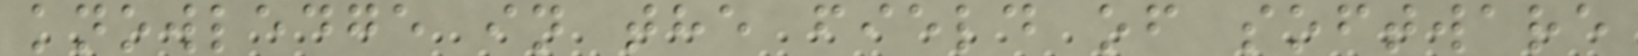knowledge in the field of software
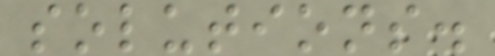solutions.
